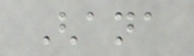Ghana
